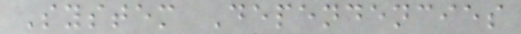System Dependencies
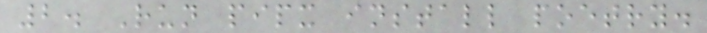2. Run pipx install poetry.
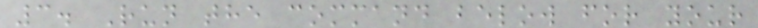3. Run the command below for your
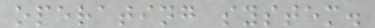operating system.
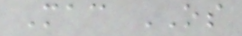Mac OS
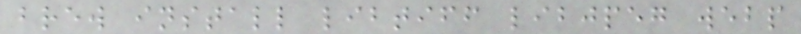brew install libtiff libjpeg webp
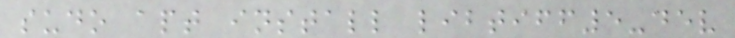sudo apt install libtiff5-dev
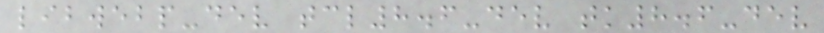libwebp-dev tcl8.6-dev tk8.6-dev
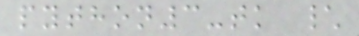python3-tk \
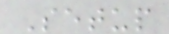Setup
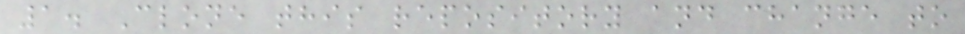1. Clone this repository and change to
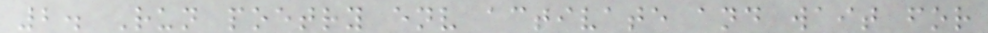2. Run poetry env activate and wait for
